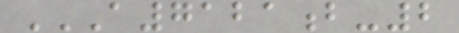A7121B-2
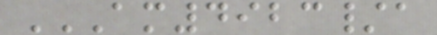AM4923/A
